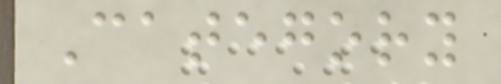Category
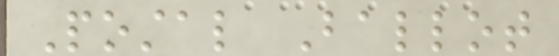Postal Ballot
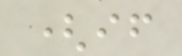(if
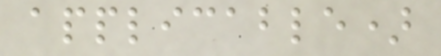applicable)
